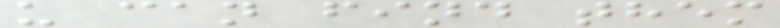u can find them
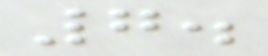7.
